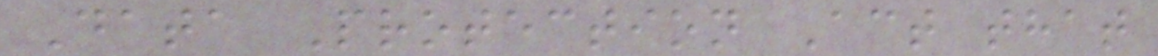Data Protection Act that
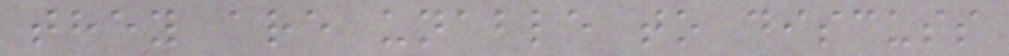they are unable to discuss
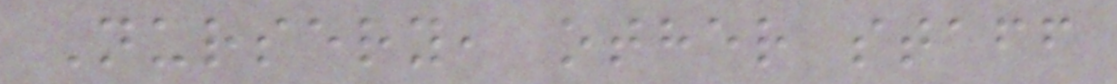Nursery, other staff
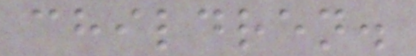children.
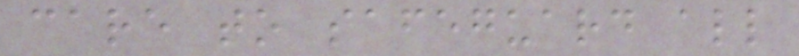care to safeguard all
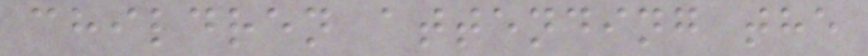children attending the
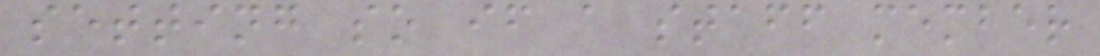setting so if a staff member
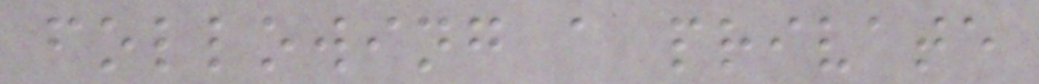following a private
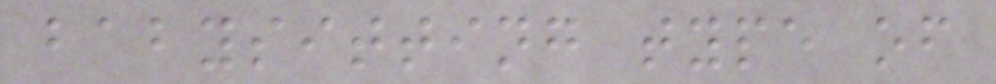babysitting type of
